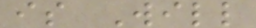is Will
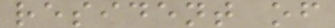resident of
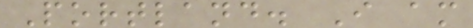Portland. I am
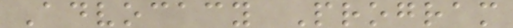Advocacy Program
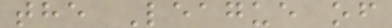the League of
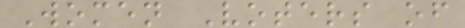Women Voters of
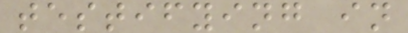testifying in
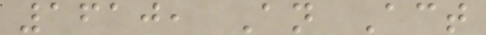1610, An Act
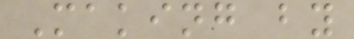Making by
